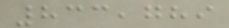833,789
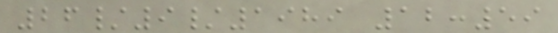26/9/1989 12:59
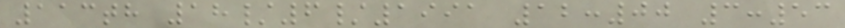113th 18/6/1991 12:00 3:53
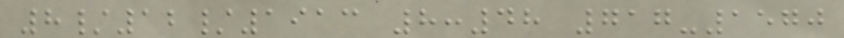8/12/1913 8:48 717-1570
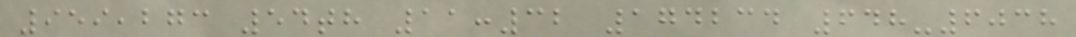959,273 54th 11:32 174234 648-6038
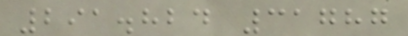291.824 31787
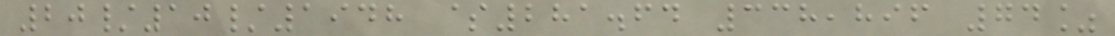20/10/1948 $281.64 338,896 74%
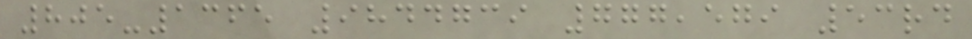805-1365 9844739 777,579 53rd
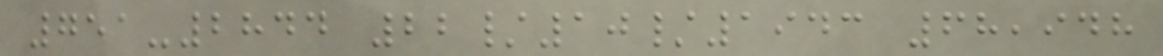751-2844 22/10/1943 68,948
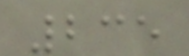235
